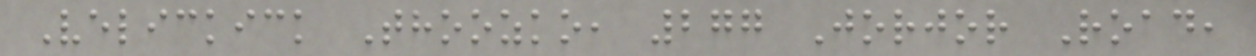Velickick Thoozko, 277 Jorjor Road,
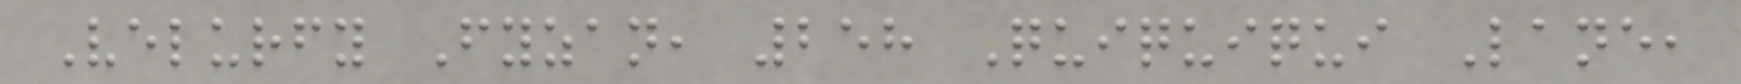Velurfy Fyzan, 258 Quiquiqui Lane,
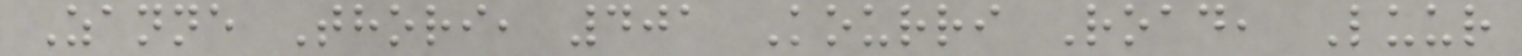Zanne Thori, 401 Kourri Road, Luur
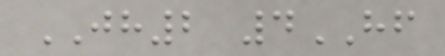JH2 4HF
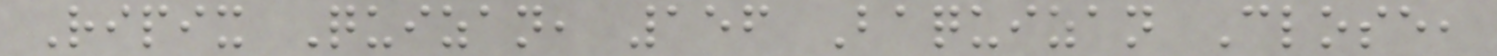Ripix Quizan, 156 Baquizan Close,
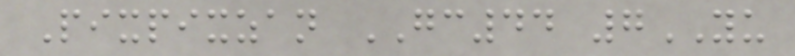Pixpixzan GC44 7YU
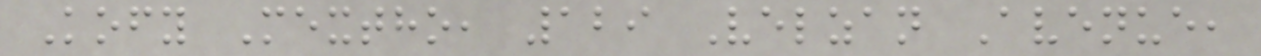Kofy Mextho, 129 Velzan Avenue,
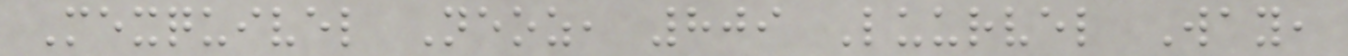Mexquivel Neoz, 809 Luurvel Way,
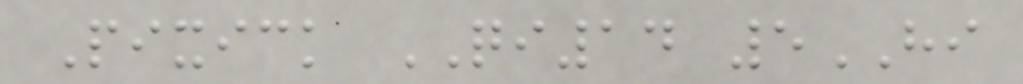Pixick QI14 5HI
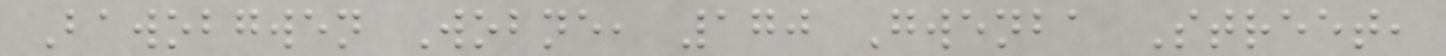Bawobgwen Wobne, 170 Gwenba Street,
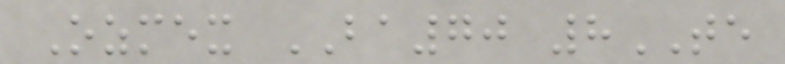Ozmex BA70 8TE
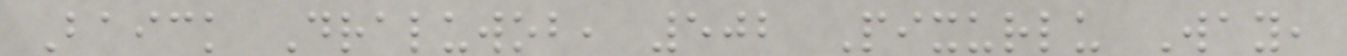Baick Draluwob, 502 Pixurlu Way,
